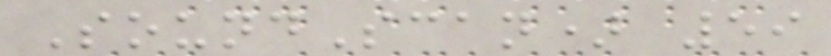SoundScan) 59
